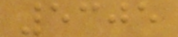5305
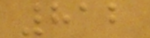812
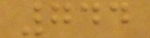744
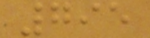795
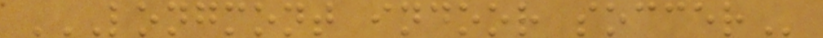LONGMONT INDOOR SOCCER
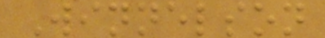Winnelson
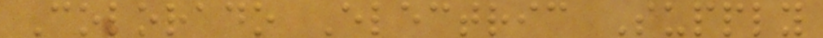Colorado Electric Supply
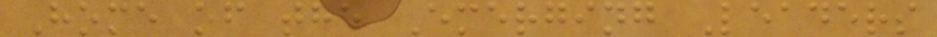Home of the Emerging Leaders
